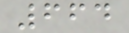664
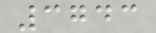3743
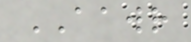AAWR
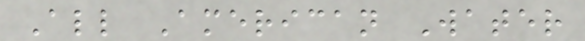All American Water
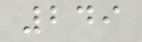249
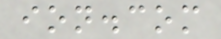ion.com
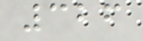326
